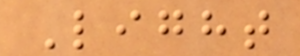Light
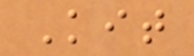Kit
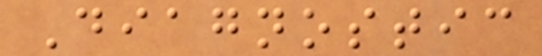Diagnostic
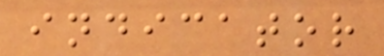indicator
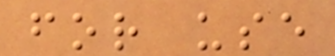for use
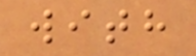with
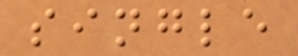single
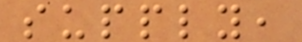supply,
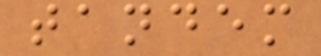tandem
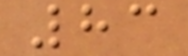83
